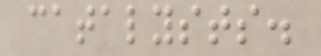catalysts.
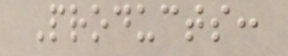Products:
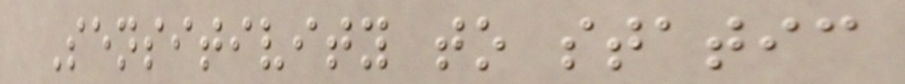Sensitivity to static
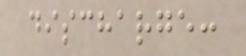discharge:
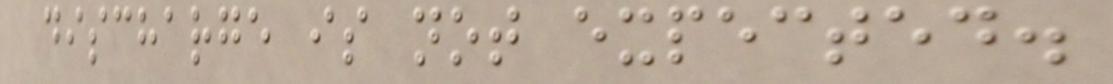discharge is not expected.
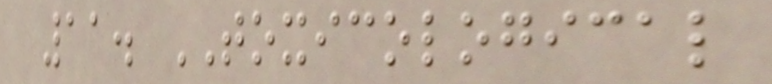11. TOXICOLOGICAL
